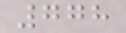778
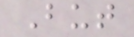But
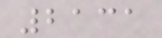2131
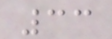33
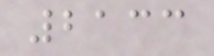2133
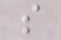s
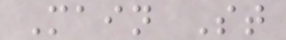Main St
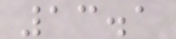13.1
